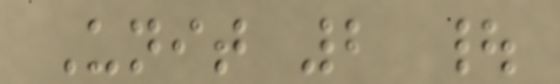Unit 2 |
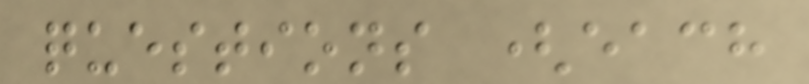questions (each
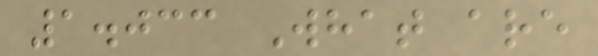1.033 What are
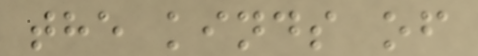the kinds of
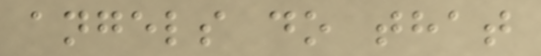angels do that
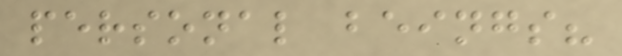personal beings?
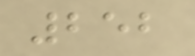252
